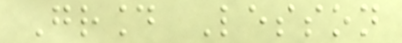Ground Lesson
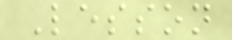Lesson
